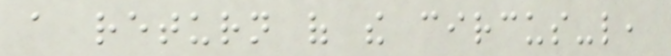a return of the circus-like,
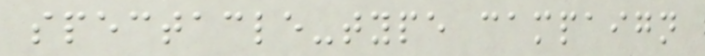spectacle-type campaign
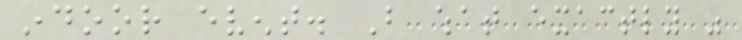indoor event. But what exactly was
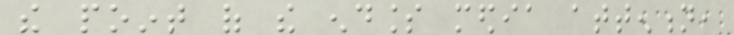the point of the endless media attention,
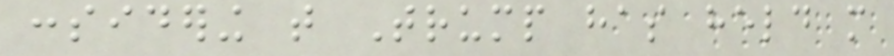considering that Trump has held more
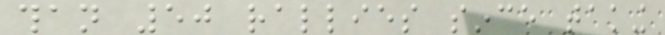than 50 rallies since taking
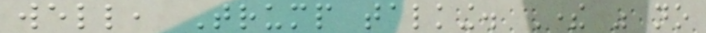well, Trump talking. There was no
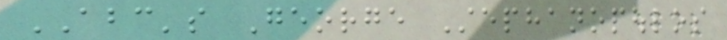ABC's George Stephanopoulos
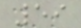59
